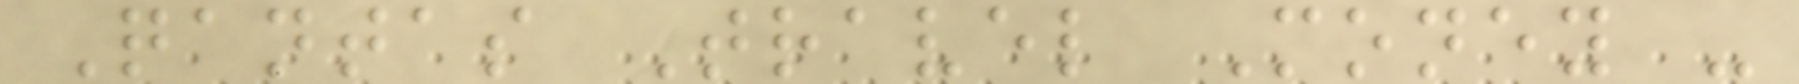Qantas Travel Money -
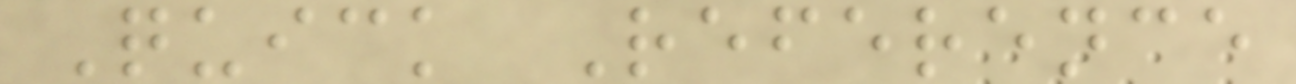Quick Reference
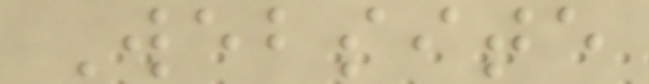Website
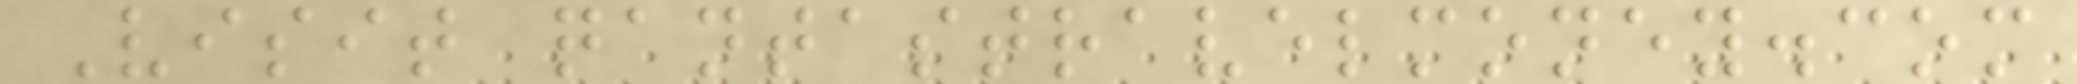Visit qantastravelmoney.com
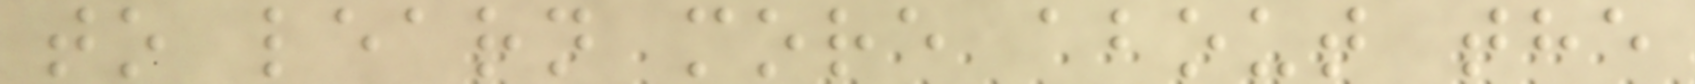to learn more about the
